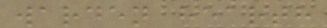warden hearth
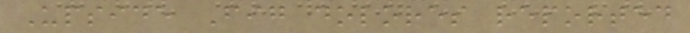Upside Fig dolores reported
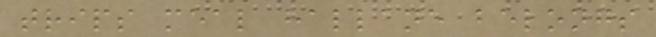trips meal hallane belongs
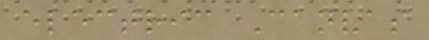electric Canvas
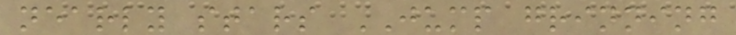nearly stars JUMP grinning
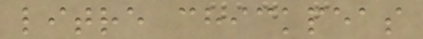litre chickpeas
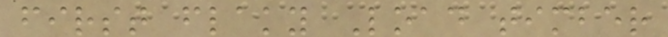first flaky Load timber
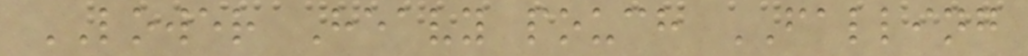LOWER Heavy pouch FALLING
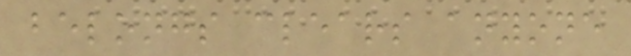belongs clears anyone
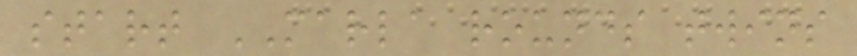start MARLA rounds twins
